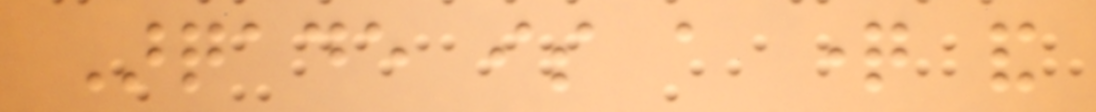Arqade is a question and
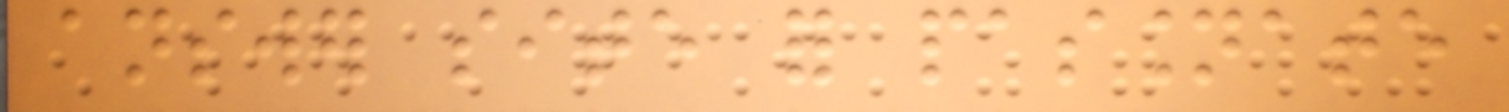answer site for passionate
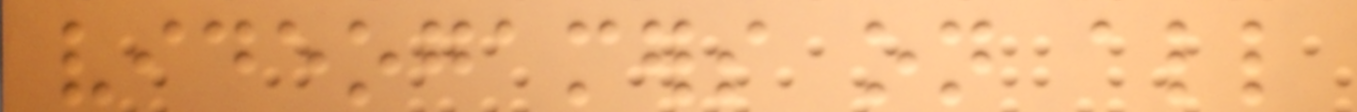videogamers on all
